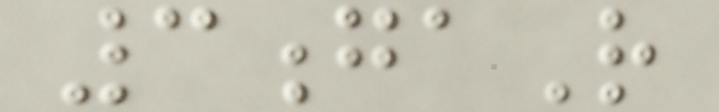3gaR
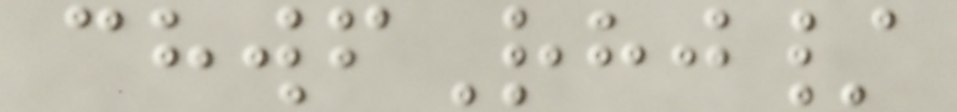chwfRhj/
